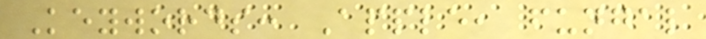Keywords: Apple, fungal
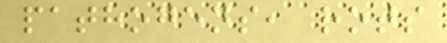pathogens, rots
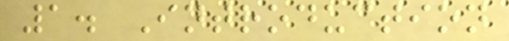1. Introduction
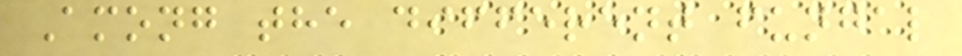Among the different fungal
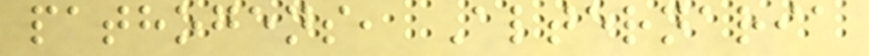pathogens, Alternaria
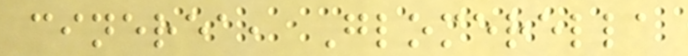cinerea, Glomerella
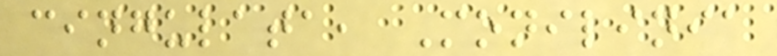cingulata, Monilinia
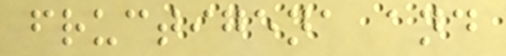fructigena and
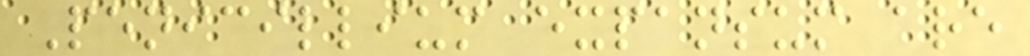Penicillium expansum are
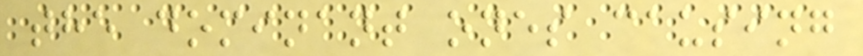the dominant ones causing
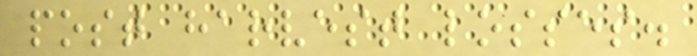post harvest losses.
